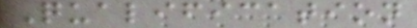Qualification
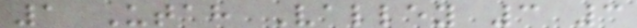1 Utah Valley 3 3
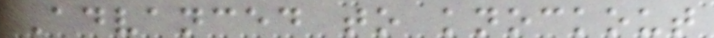Advanced to knockout
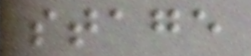stage
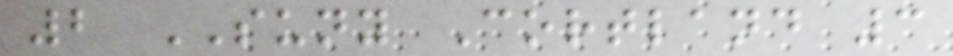2 SUNY Cortland 3
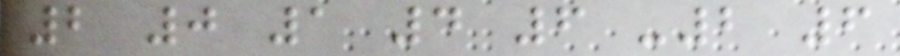2 0 1 4 6 -2 6
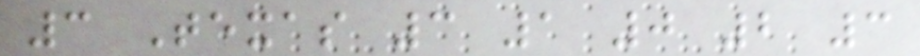3 Texas 3 1 0 2 3
